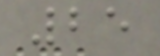25
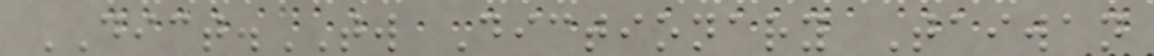DICT.TW Dictionary Taiwan
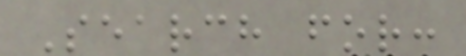Search for:
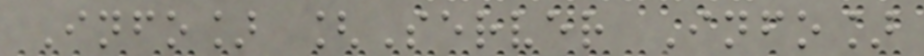Info] [Server Info]
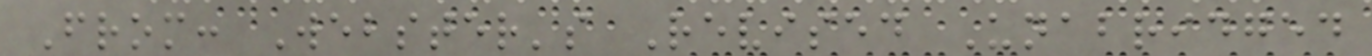From: Webster's Revised Unabridged
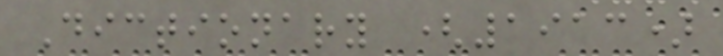Dictionary (1913)
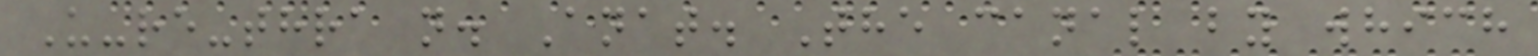U-re-thra n. Anat. The canal by which
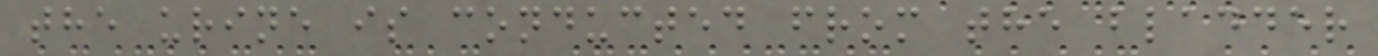the urine is conducted from the bladder
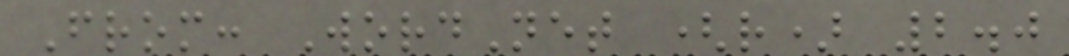From: WordNet (r) 2.0
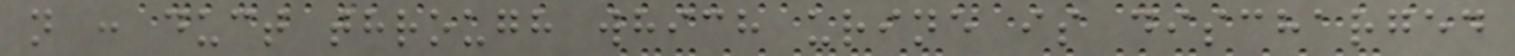n : duct through which urine is discharged
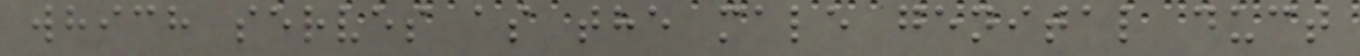which serves as the male genital duct
